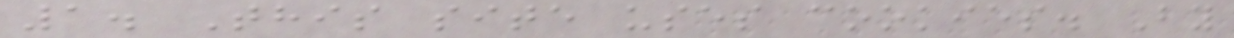1. This site uses cookies. By
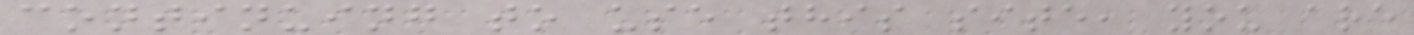continuing to use this site, you are
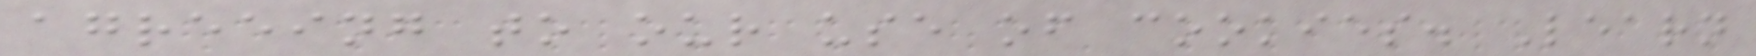agreeing to our use of cookies. Learn
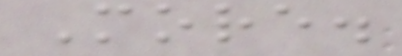More.
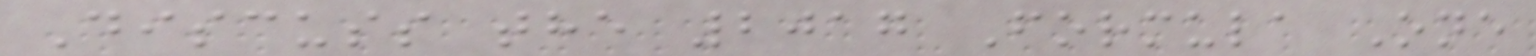Discuss the 2017 Formula One
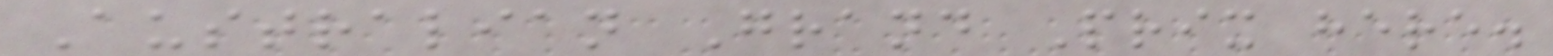Australian Grand Prix here.
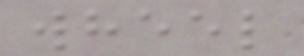wheel
